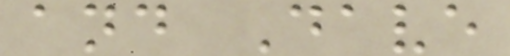and Dave
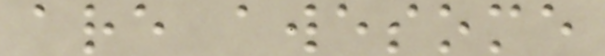are awesome
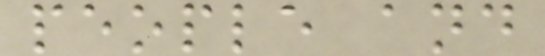people and
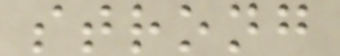strong
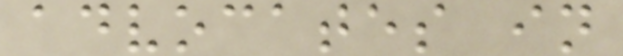advocates in
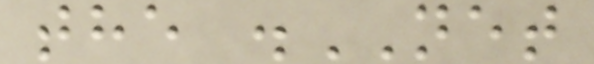the .NET
